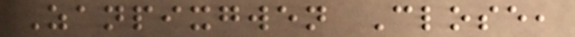Zanpixgwen Close,
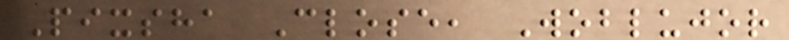Pixsha Close, Woblujor
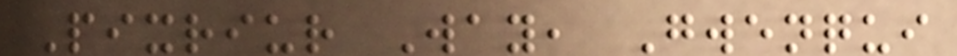Pixriur Way, Gwenqui
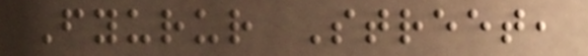Fyurur Street,
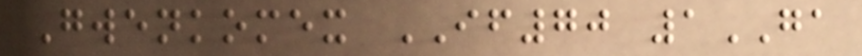Gwenkomex IF70 1GA
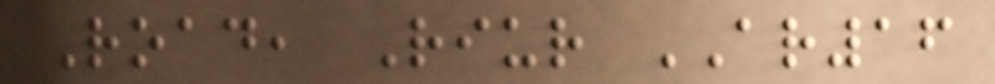Road, Riur AR16
